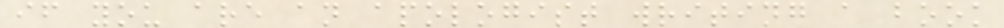if you are an apologist writing a book
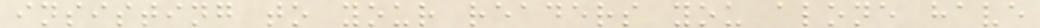insisting to your readers you alone have
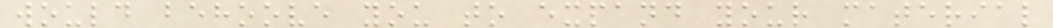would behoove you to expand your material
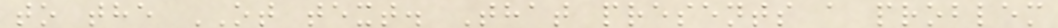to the OT text. That presents a problem
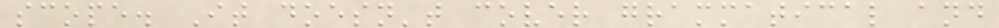scope. It doesn't cover grammatical and
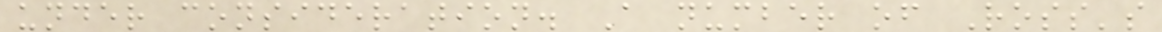under consideration. A number of Ross's
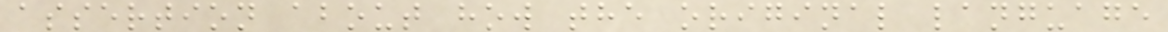assertion about how the original language
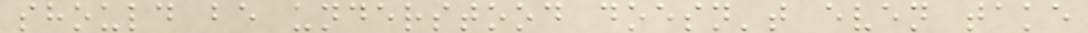should be understood doesn't even take
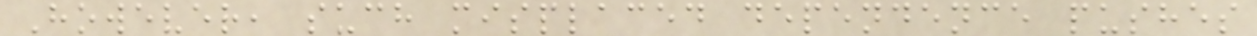However, such misplaced dependence pushes
